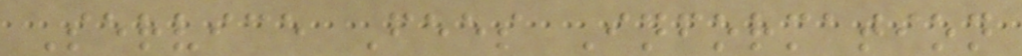Service Fees Information
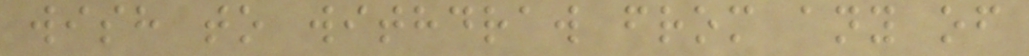wish to withdraw from any of
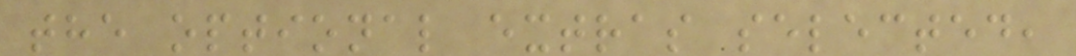the optional extras selected,
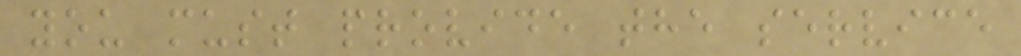you must provide the service
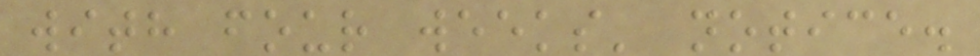with four weeks' notice.
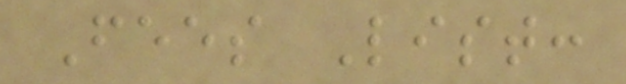Fees List:
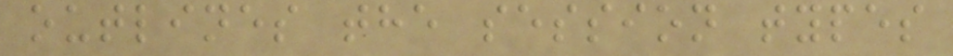outlines the session types
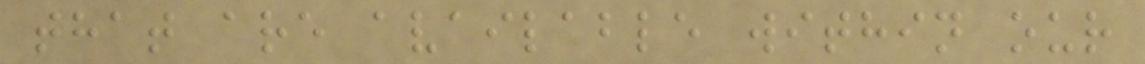that are available within our
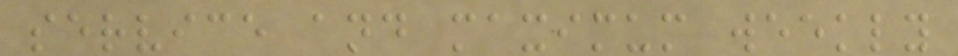service and maximum weekly
